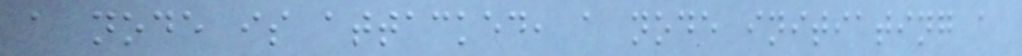a node is attacked, a node initiating a
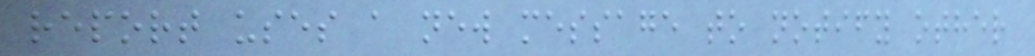report uses a new message to notify other
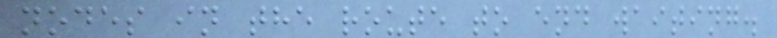nodes in the route to end waiting.
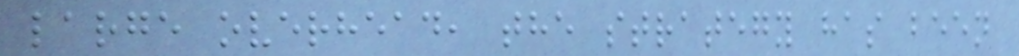large overhead, the strategy has been
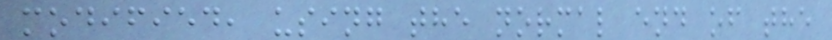modified, using the normal end of the
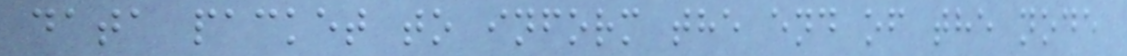data packet to inform the end of the node
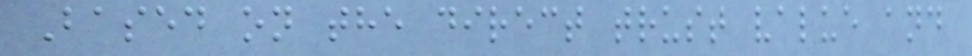Based on the direct trust value and
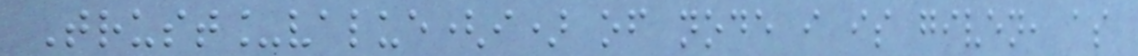Trust_value(i) of node i is given, as
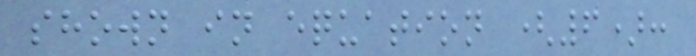shown in equation (6):
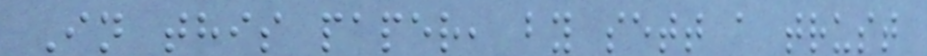In this paper, by sett a trust
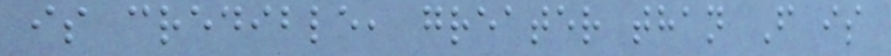is credible, greater than F is
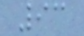93
